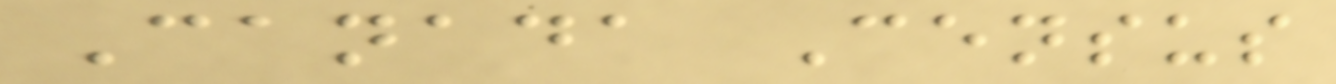Canada Census
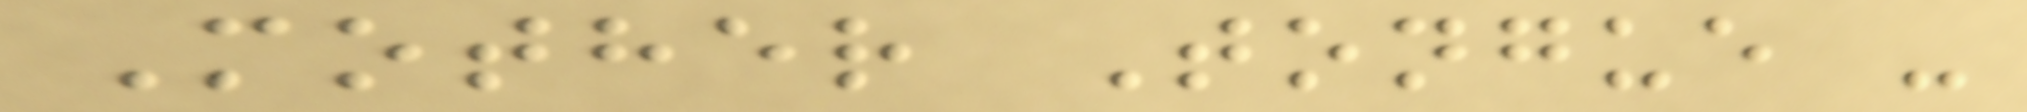Mother Tongue -
